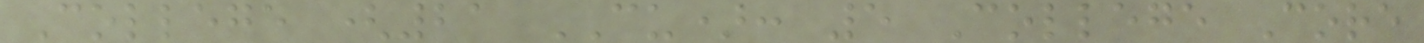College (21 CU): 5 College Core
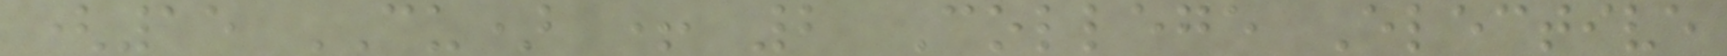(15 CU) + 2 College Elective
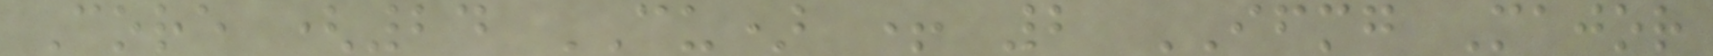Core (24 CU) + 2 IFMG Major
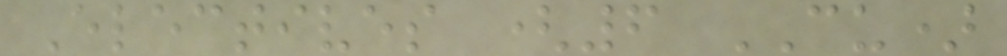Electives (6 CU)
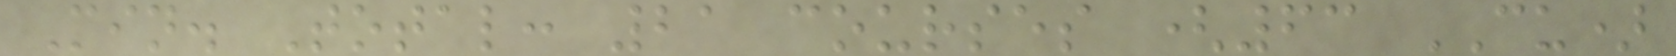Min. Total: 21 courses (63 CU)
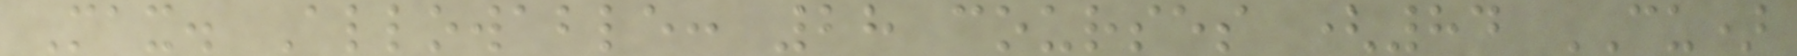Max. Allowable: 28 courses (84 CU)
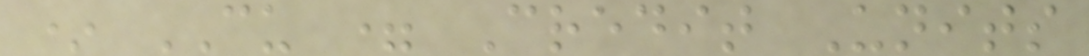* CU = Credit Units
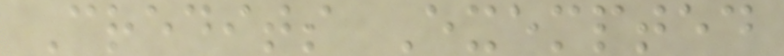Credits Exempted
